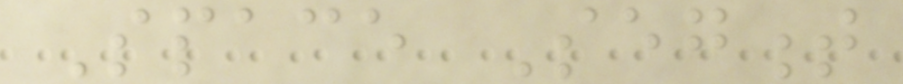Space Segment
